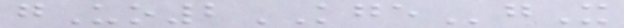gUo2KGEgX
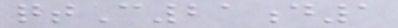qtC21d1
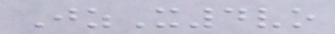JzX4vo
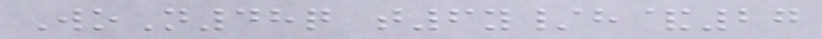WoN48q t6y/h&27
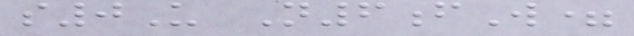s0U N6fW=
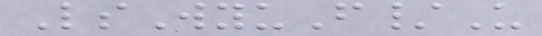LsWyuF/U
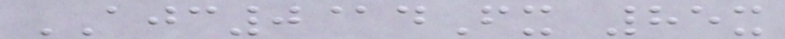AJC0@dFx 85x
